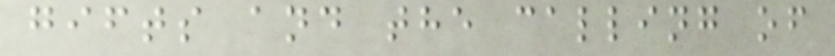gifts and the calling of
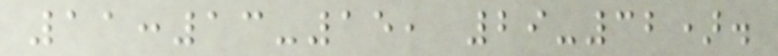11:13-15, 29-32).
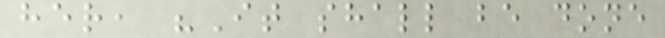her, "It shall be done
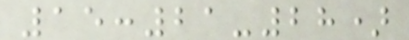15:21-28)
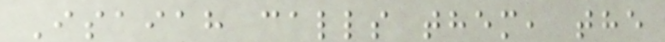Isaiah calls them, the
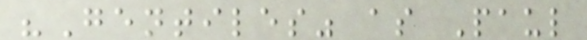"Gentiles" as Paul
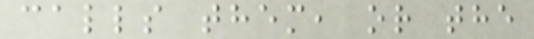calls them, or the
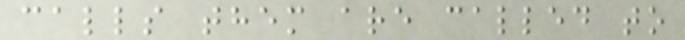calls them are called to
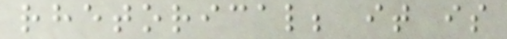rhetorical; it is
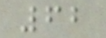62
